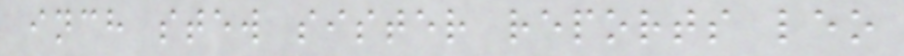inch stew sister reports leo
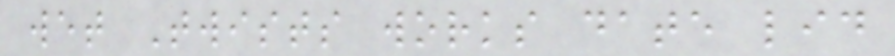wet Twists works date lid
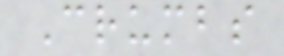Crumbs
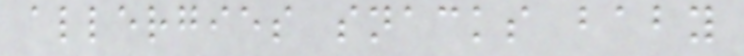allergies snacks baby
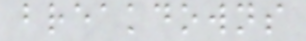breakdowns
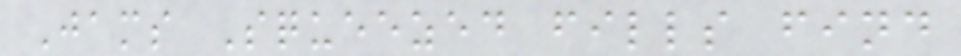Jams Squeezed fills find
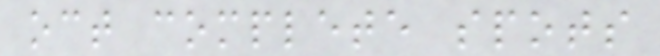oct complete spots
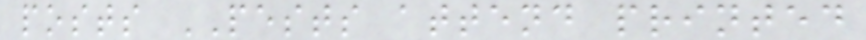posts PESTS attend printed
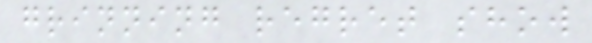grinning regret show
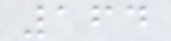164
